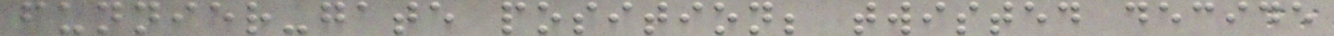funnier-gate position; twisted decide
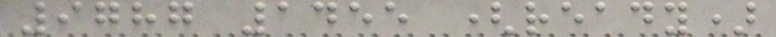9787 1455 (ready)
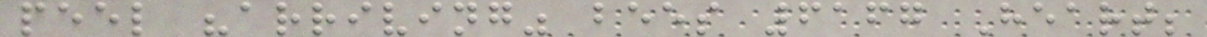peel "arriving" bees 6167 Heart;
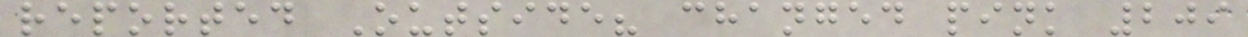reported Outside? changed pink 209
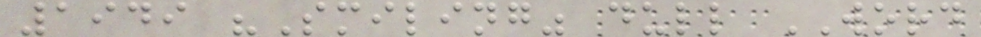1949 "Smiling" dull WORD
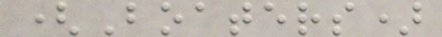(Boaters)
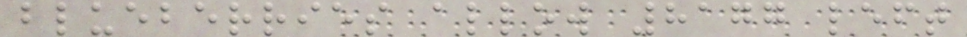blueberries allow 8177 left
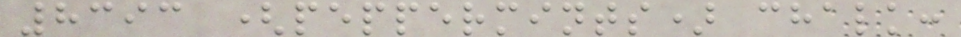8393 (peppermints) chalk:
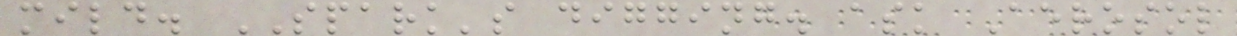mild. SPARK's digging. ask Aerosol
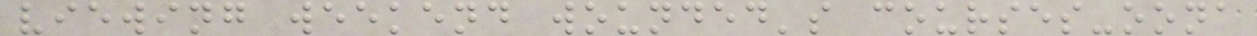viewing weekend wounded's courses-oona
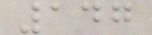147
